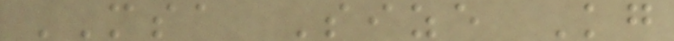MSA Size Kg
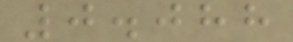0.088
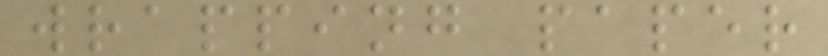wrapping paper
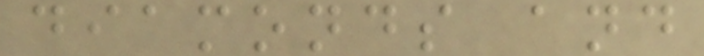diamonds and
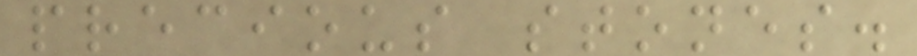precious stones.
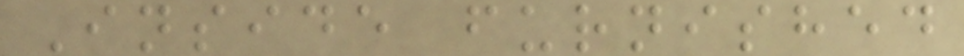Inside furnished
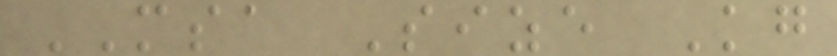MSA Size Kg
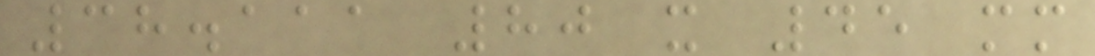38.111 80 x 45 mm
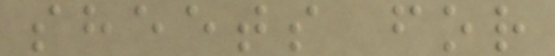sheets for
